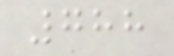788
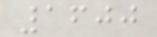1600
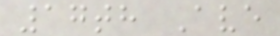17th Ave
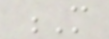M
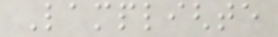Lamplighte
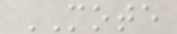MOTE
